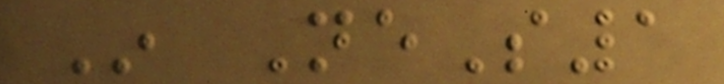In NeS1
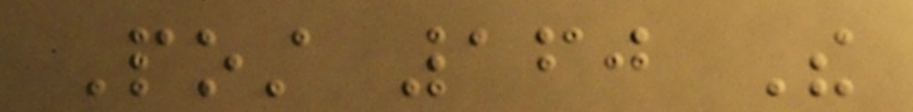Post 160 The
